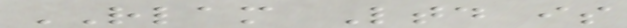RLAM Ltd is
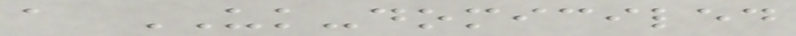a UK-domiciled
